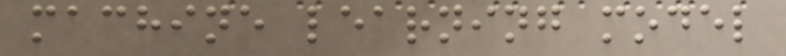machine learning model
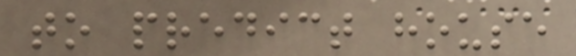to predict house
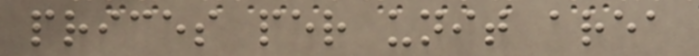prices per unit area
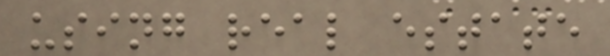using real estate
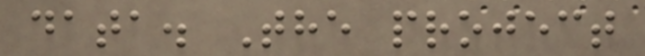data. The project
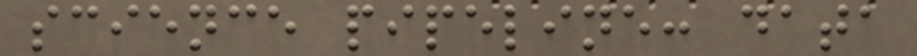science pipeline: data
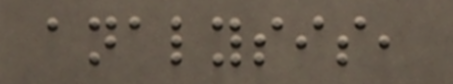analysis,
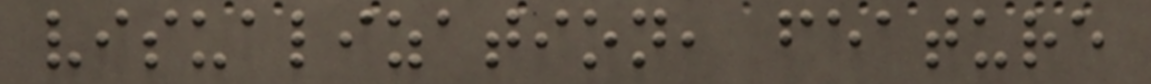visualization, feature
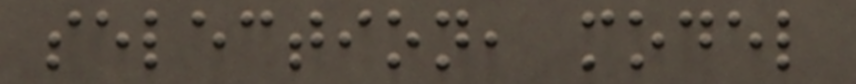selection, model
